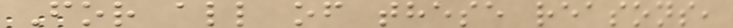For all of these reasons,
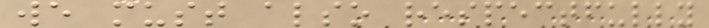we must also respectfully
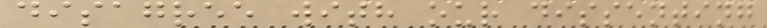disagree with our dissenting
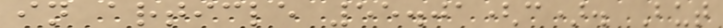in article 55.01(c). But
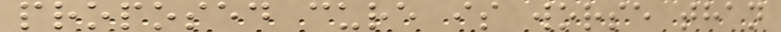proposed cure is worse than
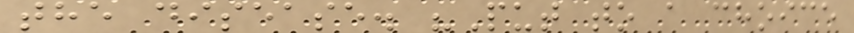the disease. "Put to a choice
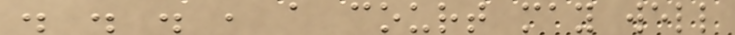. . . , a court may well
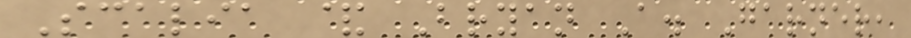Scalia & Bryan A. Garner,
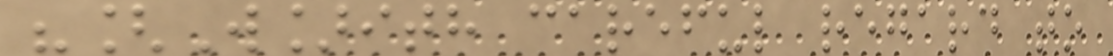"[W]ith careful regard to
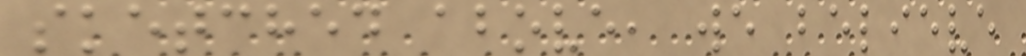sketched above, we believe
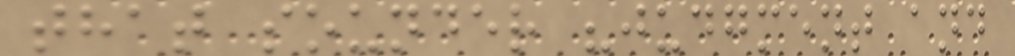that sounder "judgment and
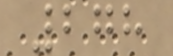278
